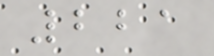221
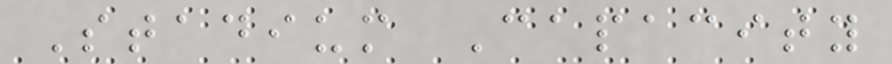Stadium Capacity
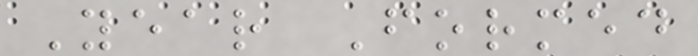Year Formed
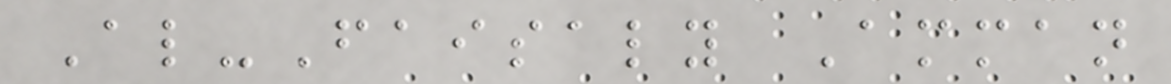Al-Faisaly Amman
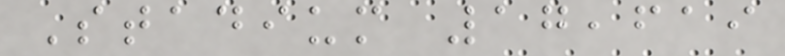Stadium 17,619
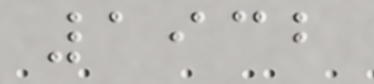1932
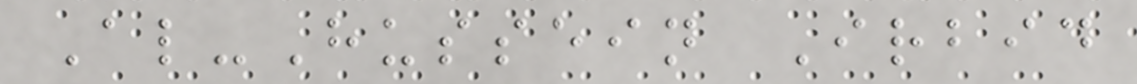Al-Hussein Irbid
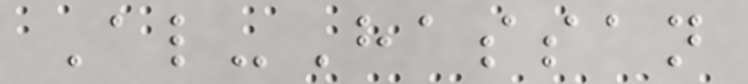Al-Hassan
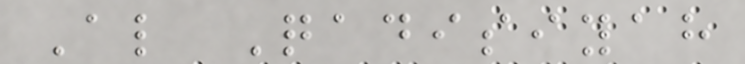Al Qadisiyah
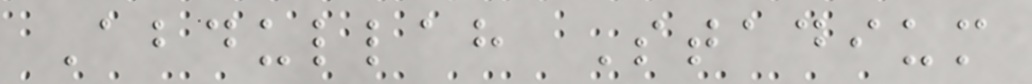Abdullah Stadium
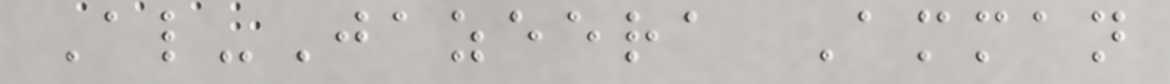Al-Jazeera Amman
